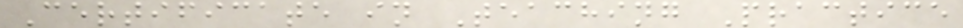Certificate in Teaching Practice
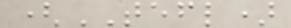(TEFL)
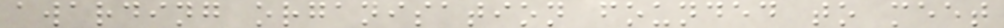awarding organisation founded to meet
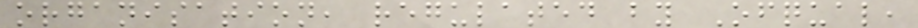organisation, regulated by Ofqual,
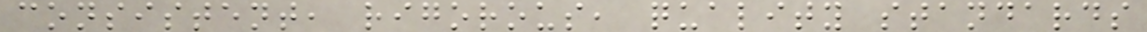consistent, rigorous, quality standards
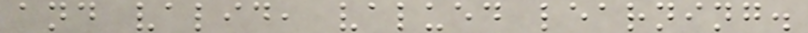and valid, valued learning.
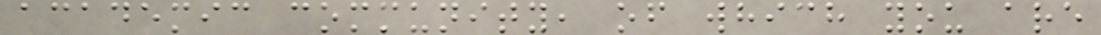academic community, of which you are
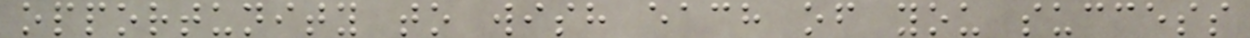opportunity to wish each of you success
